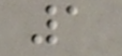1
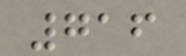716
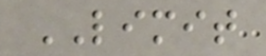LIMIT
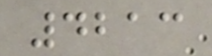4213
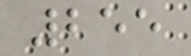255
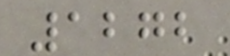1272
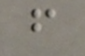f
